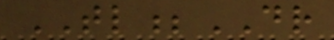TL;DR
